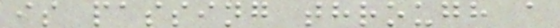is passing through a
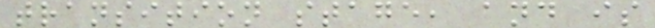transition stage, and is
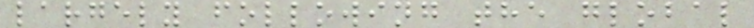largely following the global
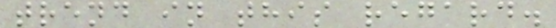trend in this regard.
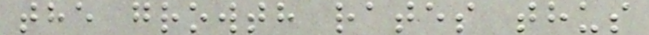the growth rates thus
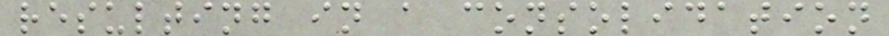resulting in a consolidation
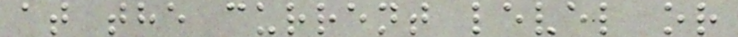at the current level or
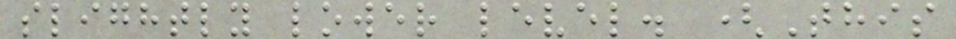slightly lower level. (This
